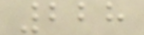228
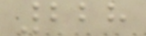228
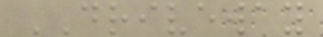DRIVEWAY
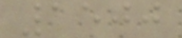1500
